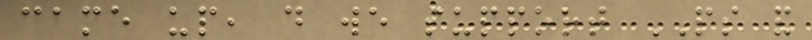came up, do we support PS and
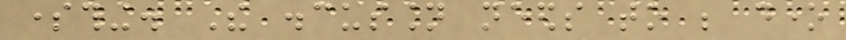something. The discussion needs to be done
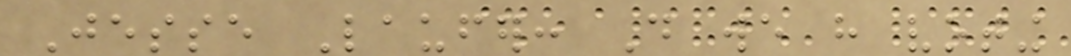Jesse Laufer: Do we have voting
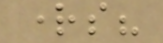rights?
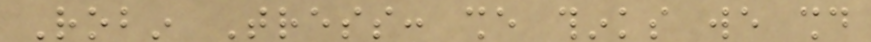Robin Tress: she thinks we should
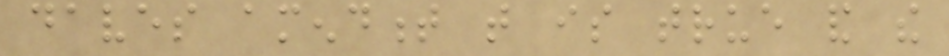daves amendment that is true and the
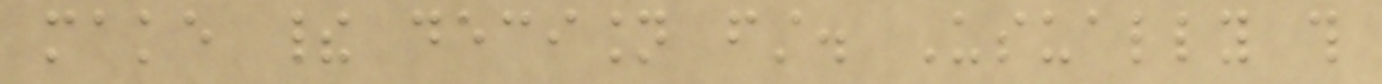make their decision first. Usually this
